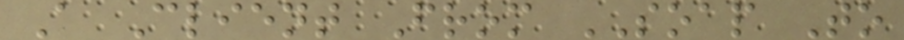A Client From SOAP To
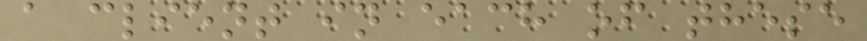a client in each of these
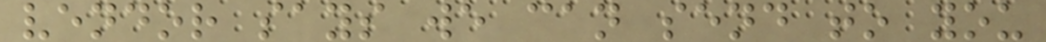vendor says we can send to you
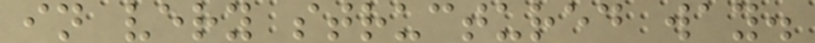in very structured way.
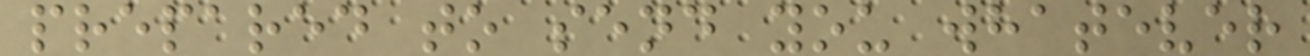prepared to send you whatever
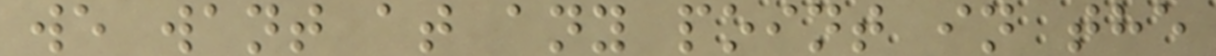we want at any point in the
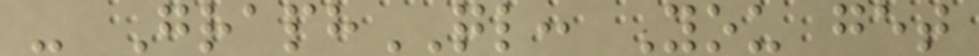- GraphQL: You get
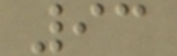93
